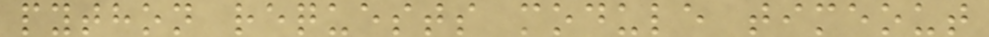python requests module timeout
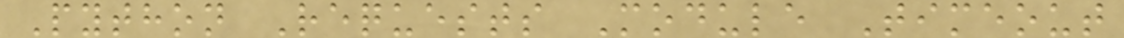Python Requests Module Timeout
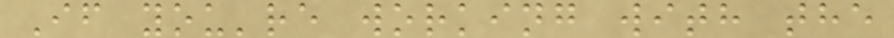If you're working with the
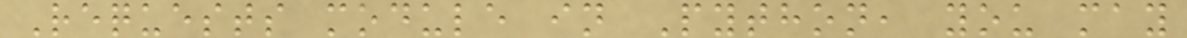Requests module in Python, you may
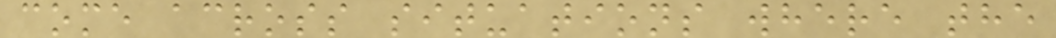come across situations where the
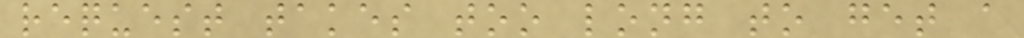request takes too long to get a
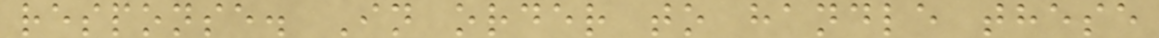response. In order to handle these
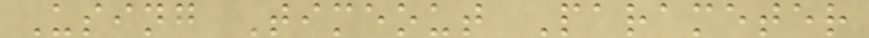Using Timeout Parameter
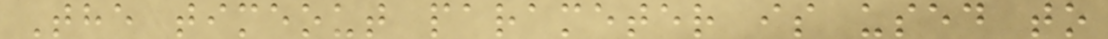The timeout parameter is used to
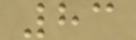83
